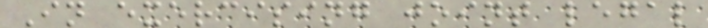In exercising joint legal
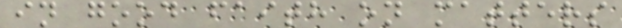in good faith on matters
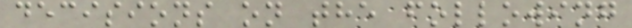decisions on the following
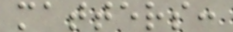matters:
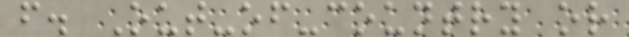f. Out-of-country or
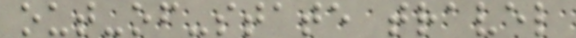out-of-state travel
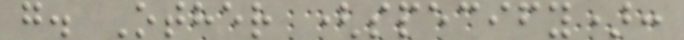g. Other (specify):
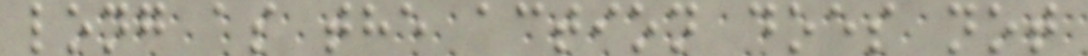long as the action does not
